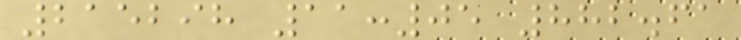215298 11:05 882.61
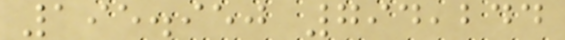195.950 794,244
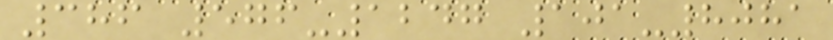386 576-1247 101-8081
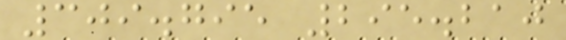309.795 295.210
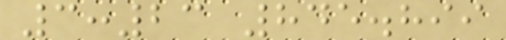3:23 845.899
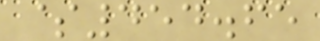$454.65
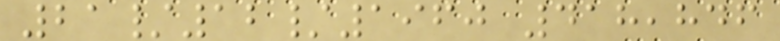21/12/1960 418,846
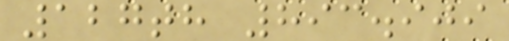127th 893.909
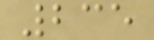235
